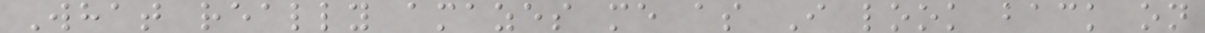What really amazes me as I look back on
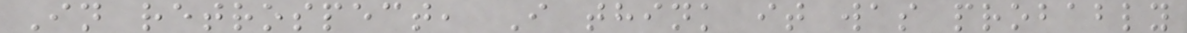In retrospect, I think it was probably
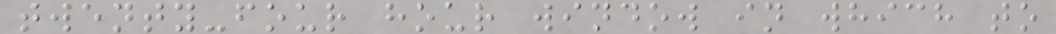twenty-four hour window in which to
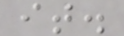it.
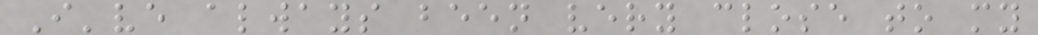I've always been very close to my
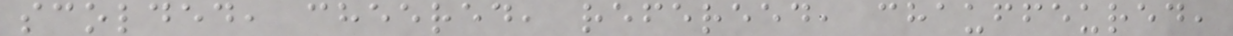scolded, cheered, refereed, chauffeured,
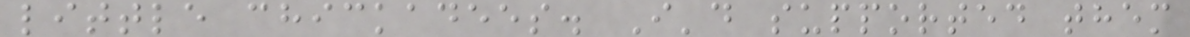little chickadees. I'd supported them
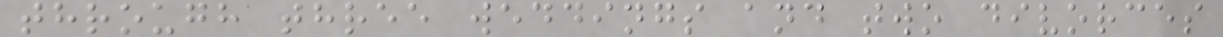through three weddings and two divorces
